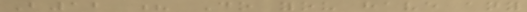B12 ? Do you have any
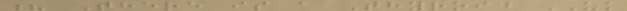? There is a Thyroid UK
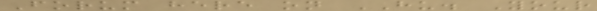Forum here on HU. Your
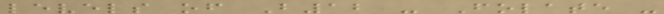levels of B12 - Folate -
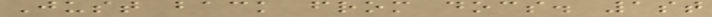Just back from docs. 1st
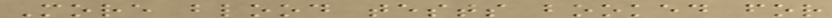More blood tests booked for
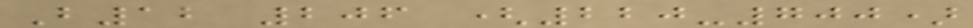B12 206 (220-700)
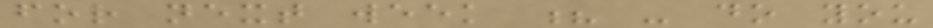for next week ? - do you
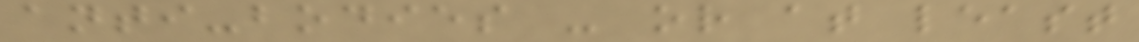anti-bodies - or at least
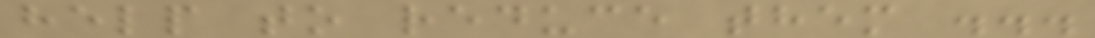help to reduce them ...
